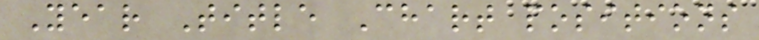Year Title Chart positions
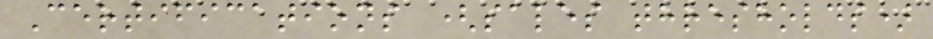Certifications (sales thresholds)
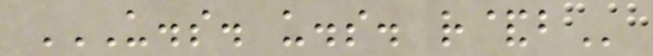U.S. U.S. R&B
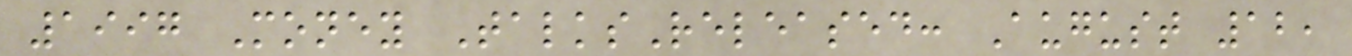1997 Money TalksReleased: August 12,
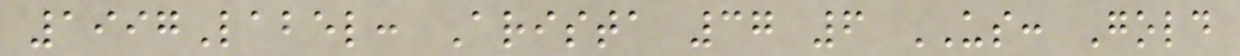1997Label: Arista 37 6 US: Gold
